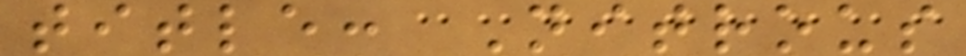title: Nitrous
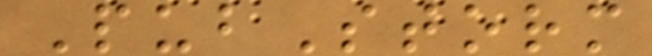PubStorm
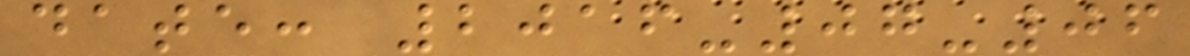date: 2016-07-06
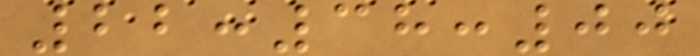22:38:00
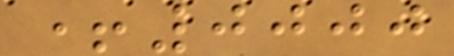+0000
